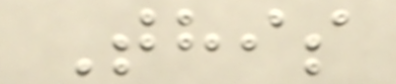This
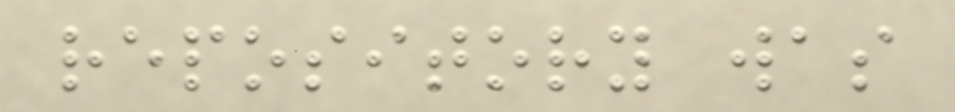repository was
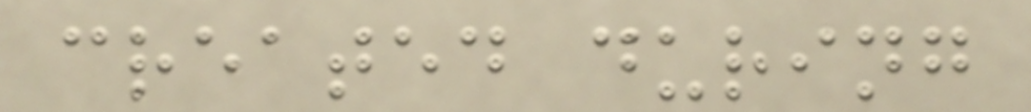created during
